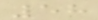58
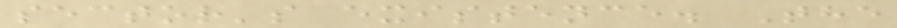sector's existence. The
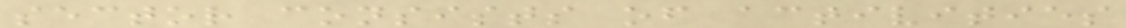sector consists of activities
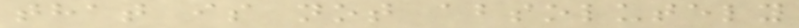that is not absolutely
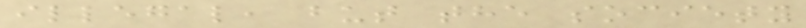illegal, but the society
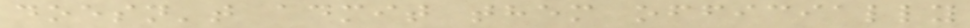doesn't admit them officially
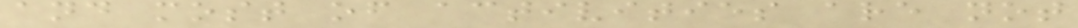and most of activities are not
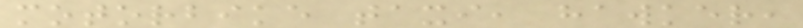motorbike taxi, hawker,
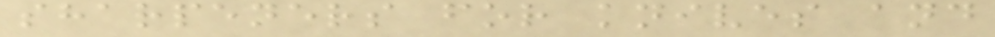sharpeners for knives and
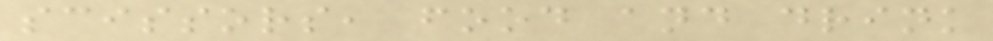scissors, food and drink
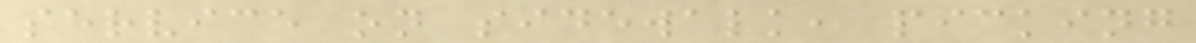service on sidewalk, picking
